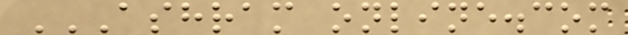ASHRAM ONLINE.COM
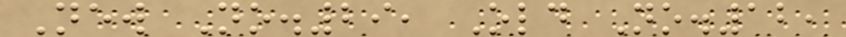New No.29, Old No.12,
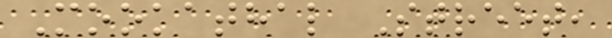Mookathal Street,
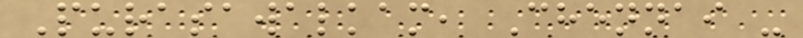Purasawalkam, Chennai -
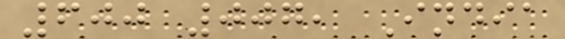600 007, India
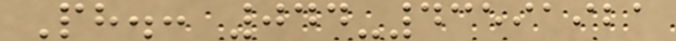Ph.: 044-43591921
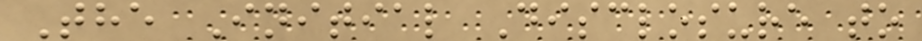The Initial Disclosure to
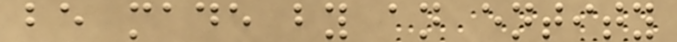be made by an entity
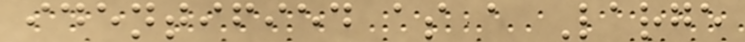identified as a Large
